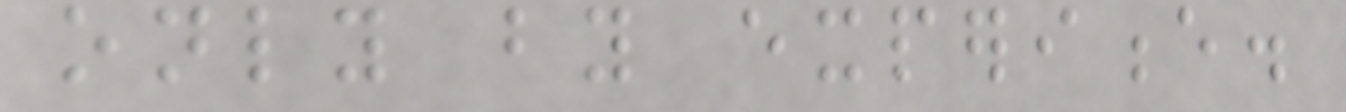only by experience.
